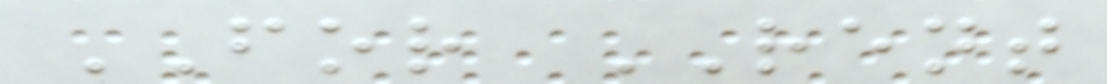FOR RENT
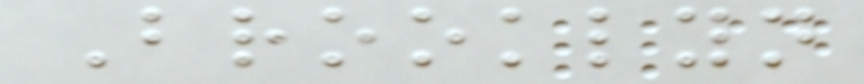Brooklyn
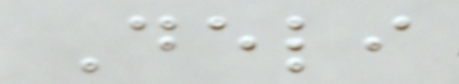Deli
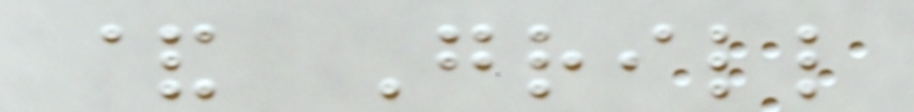& Grill
